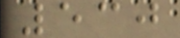530
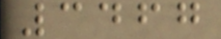3467
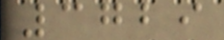3729
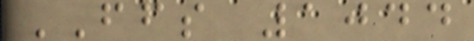FFS 1044
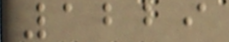1229
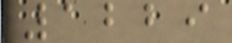1229
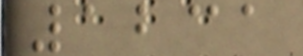1231
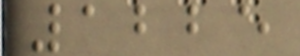1225
